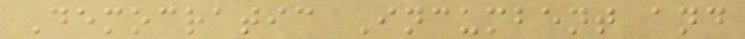Democratic Incumbent and
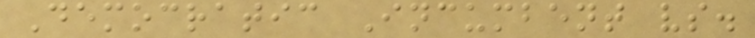Democratic Incumbent vs.
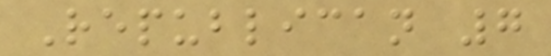Republican 7
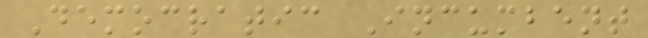Democratic Incumbent
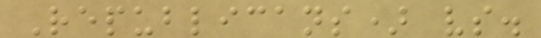Republicans) vs.
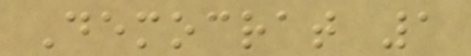Democrat 1
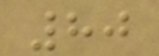80
